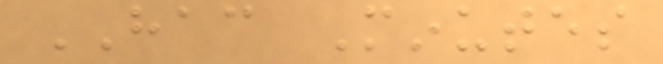HAC Minutes
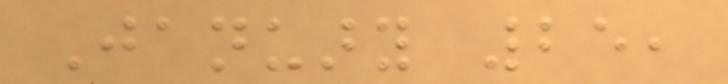January 25,
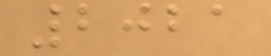2021
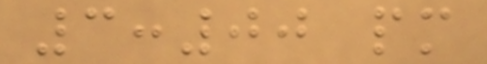3:00 pm
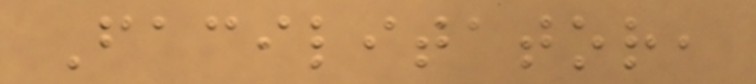Facilitator,
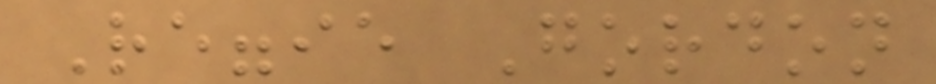Reggie Gordon
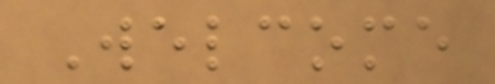Welcome
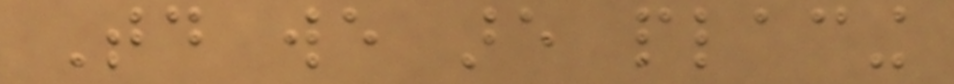Today we are placing
